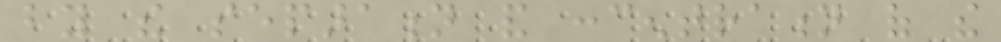by the separation and concentration of the
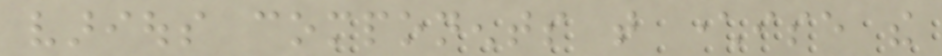various components that characterise the
